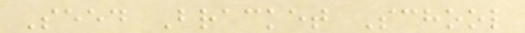Seed Bracket School
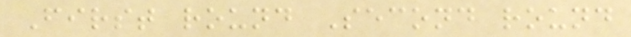First round Second round
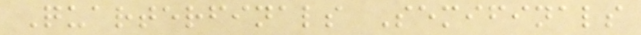Quarterfinals Semifinals
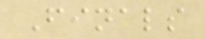Finals
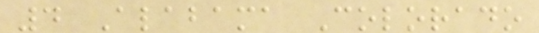4 Alabama Colorado
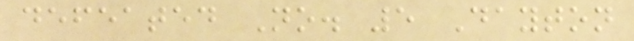defeated No. 5 Dayton
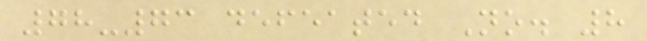78-73 defeated No. 8
